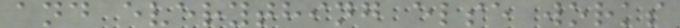and everything else works
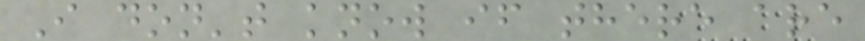I don't know if there are
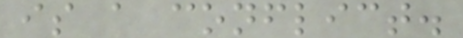is a conflict.
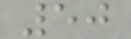50
